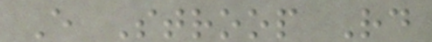E Stroop Rd
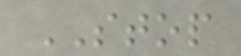STOP
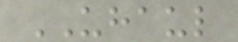UHAUL
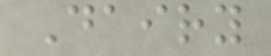Dairy
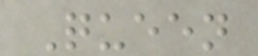Queen
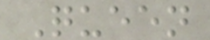Queen
